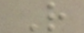R
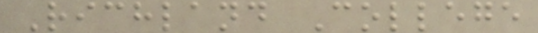Richland College
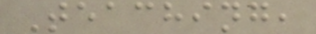Teaching,
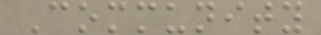Community
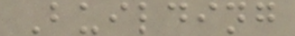Building
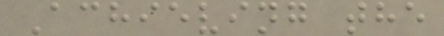Achieving the
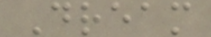Dream
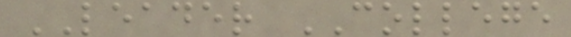LEADER COLLEGE
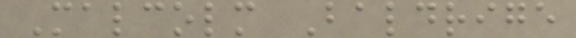Malcolm Baldrige
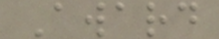Award
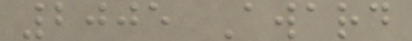2005 Award
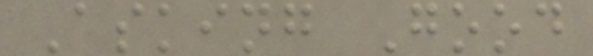Asking Good
